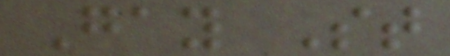Gay St
